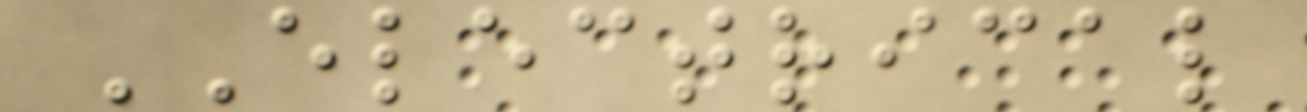ELECTRICAL
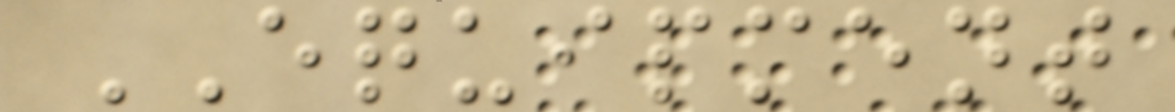EQUIPMENT
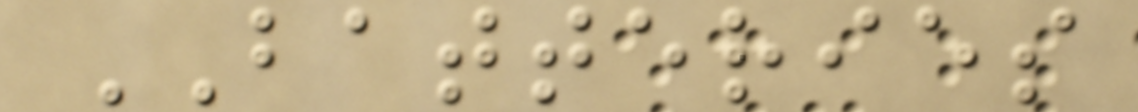BATTERIES
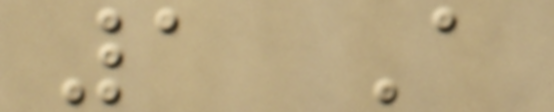1 A
